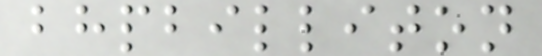bhpbilliton
